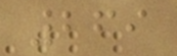269
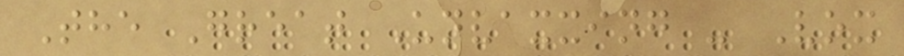The Great Unvaxxing - Vox
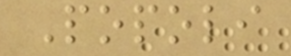Popoli
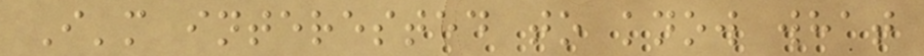I'm interested to know what
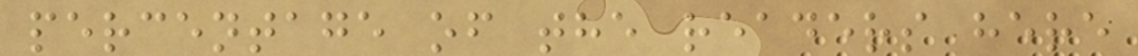percentage of the readers here
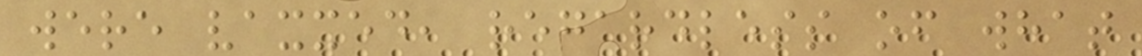were vaxxed, regardless of what
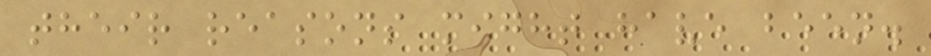their reasons might have been.
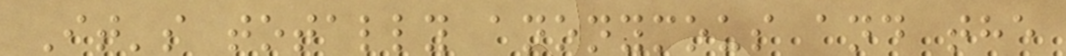It's totally anonymous and the
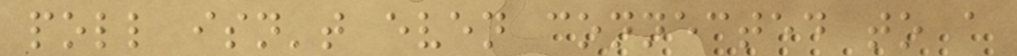poll isn't even connected to a
